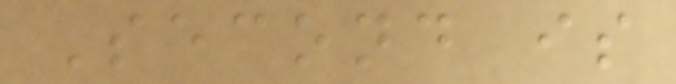Second is
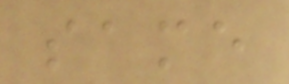same
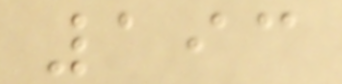193
